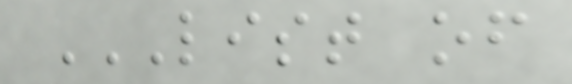LIST OF
